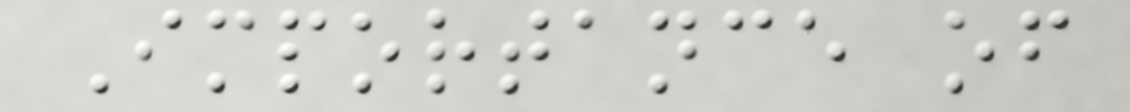Importance of
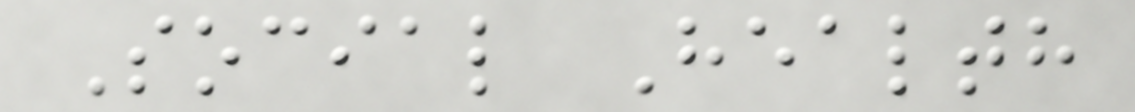Social Health
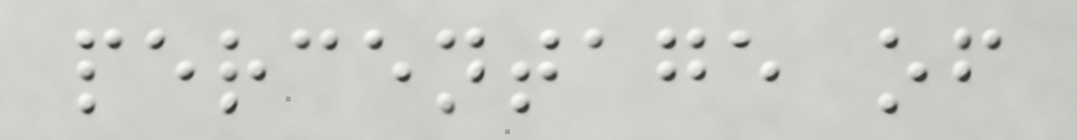percentage of
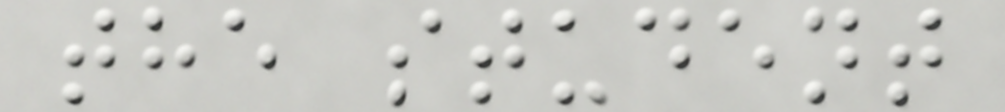the student
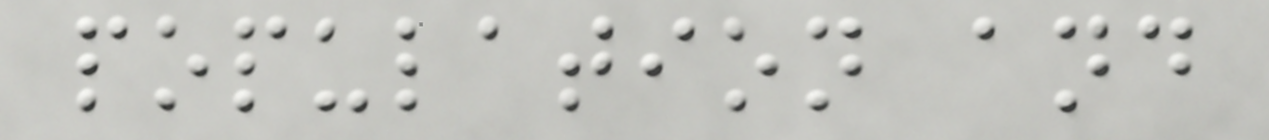population and
